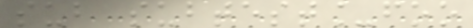sub subtest_foo
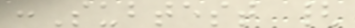:Subtest {
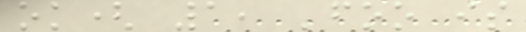ok( 1, 'foo is
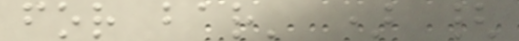for bar' ) {
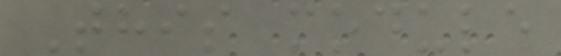This module
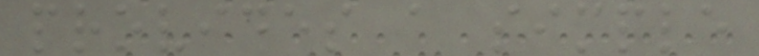provides a simple
